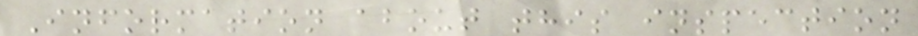Information about this inspection
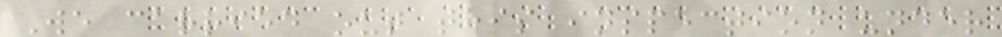We carried out this inspection under
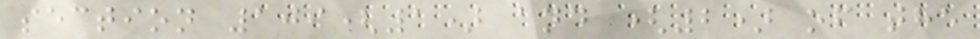section 109(1) and (2) of the
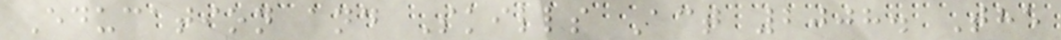Education and Skills Act 2008. The
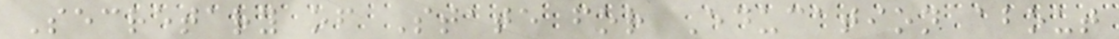Secretary of State for Education about
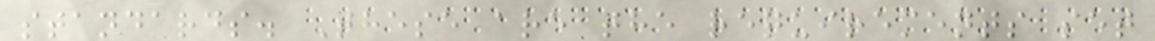standards. These are the requirements set
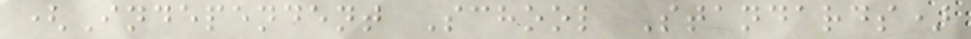(Independent School Standards)
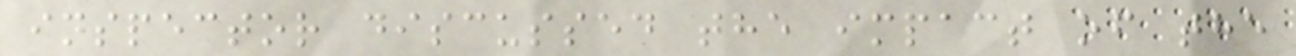inspector discussed the impact of the
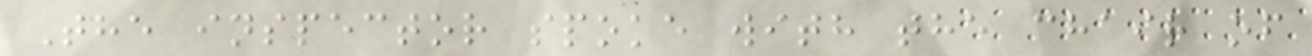The inspector spoke with the chair of
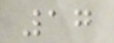17
